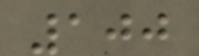100
